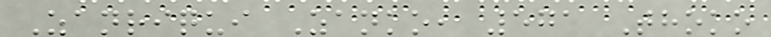Zanriqui Zanko, 571 Thoko
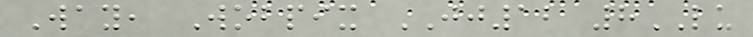Way, Wobpix JJ12 8LU
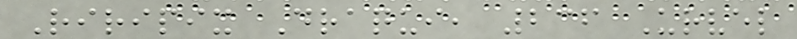Riripix Draqui, 236 Urvel
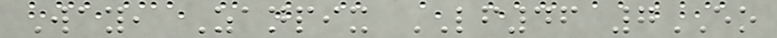Way, Zanpix LF46 7EO
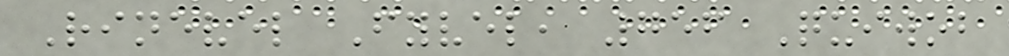Rinevel Fyvel, 756 Quiwob
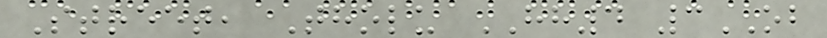Street, Tholu HH4 3OB
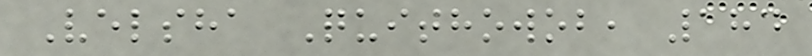Velsha Quithowob, 184
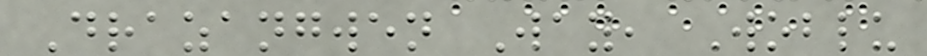Drazangwen Way, Woblu
